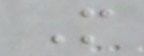M
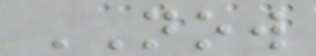NOW
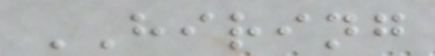HIRING
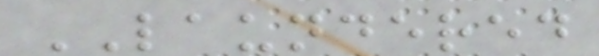LAUNDERED
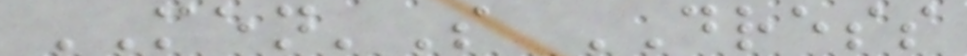MEN'S DRESS
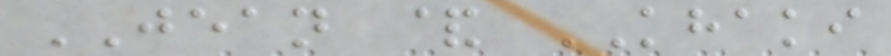JEAN & KHAKI
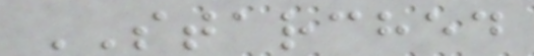STARCHED
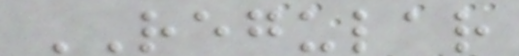REGULAR
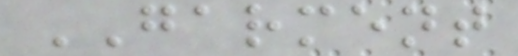GARMENT
